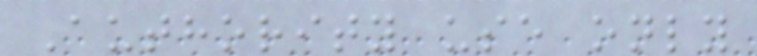Authority use only
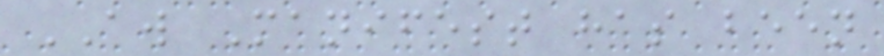AW Manifest has been
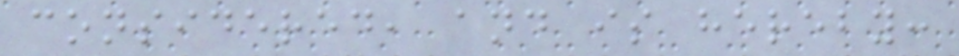considered, and is hereby:
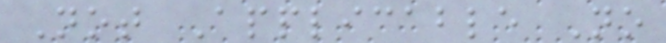Not Applicable No
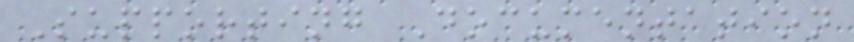Supporting Documentation
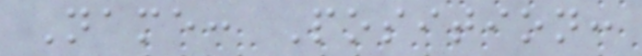Name: Position:
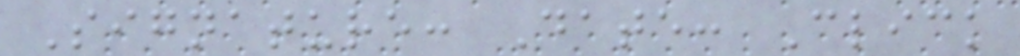Signature: Date: Click
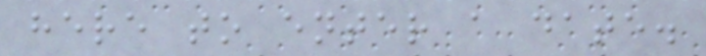here to enter a date.
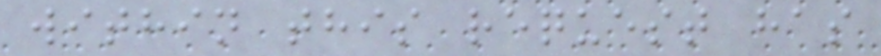within this request has
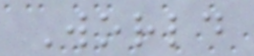World
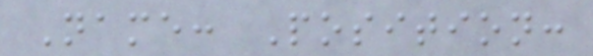Name: Position:
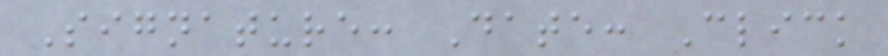Signature: Date: Click
